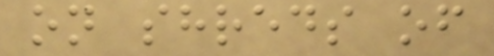on shreds of
